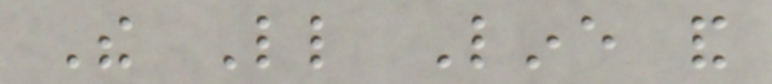The Little Line and
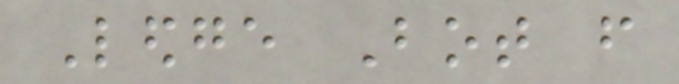Ledge Bot from
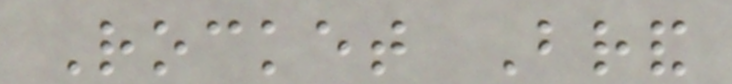Rocket Brand
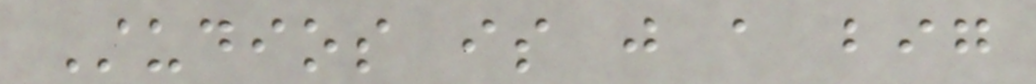Studios is just a big
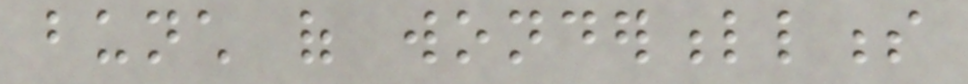bunch of wonderfullness
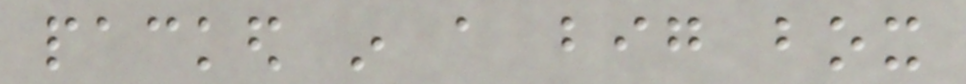packed in a big box
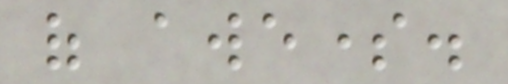of awesome.
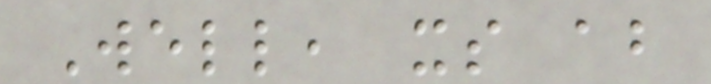Well, its about
